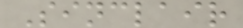Sinclair
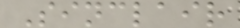Sinclair
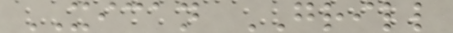XICAN GRILL
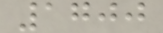1700
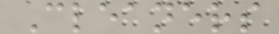Cleaners
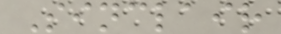Sinclair
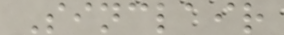Sinclair
